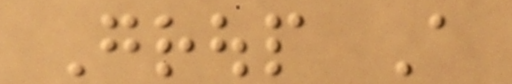Group A
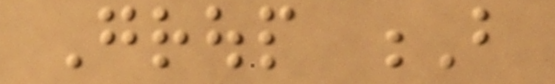Group B
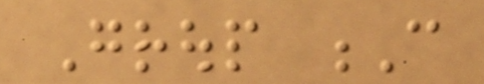Group C
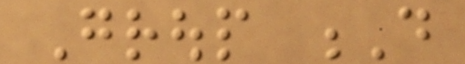Group D
